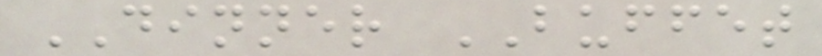DINNER BUFFET
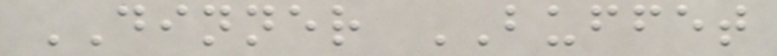DINNER BUFFET
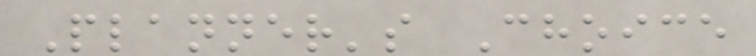Planner's Choice
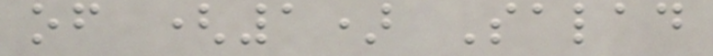of (1) Salad
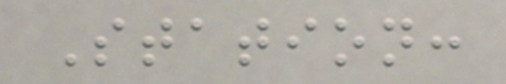Station:
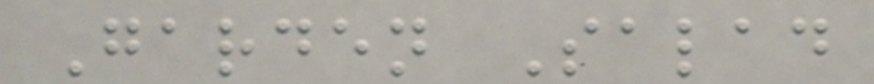Garden Salad
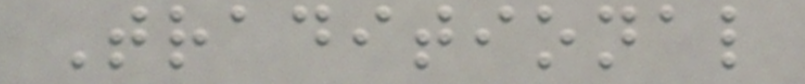Traditional
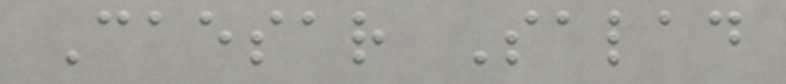Caesar Salad
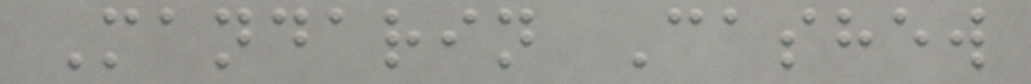Mandarin Cashew
